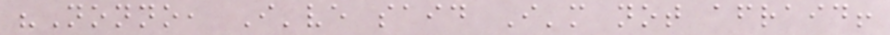"Nonno, I've said I'm not afraid!
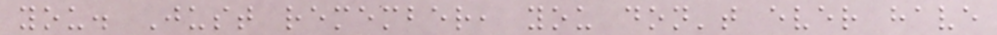you. Just remember, you don't ever have
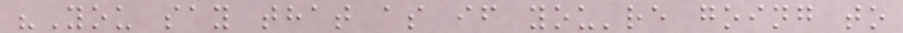"You say that as if you're going to
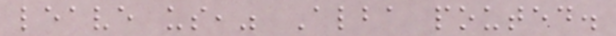leave us," Alba pouted.
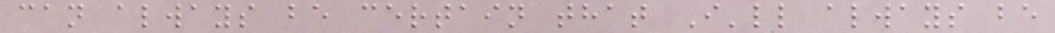can always be certain that I'll always be
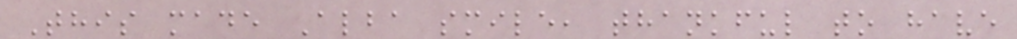This made Alba smile, thankful to have
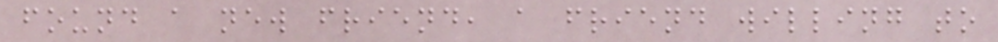found a new friend, a friend willing to
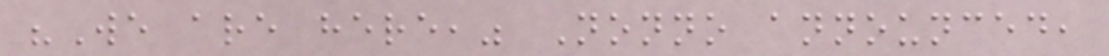"We are here," Nonno announced,
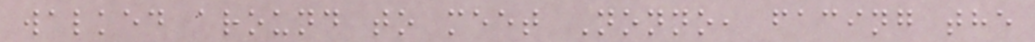walked around to meet Nonno, facing the
